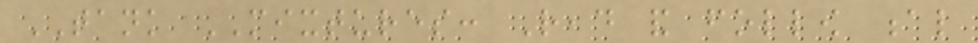TANK MIXTURES: Read and follow al
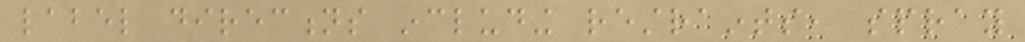label directions including restraints, spray
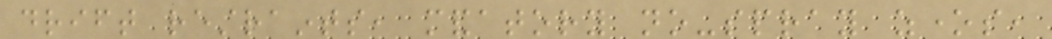drift restraints, mandatory no-spray zones,
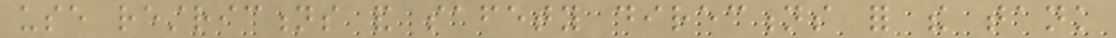use restrictions and safety directions for the tank
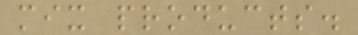mix products.
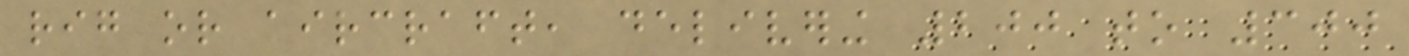rig or aircraft, delivering 200 to 300
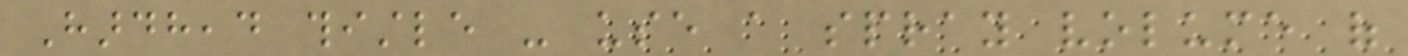Hardhead thistle - use a spray volume of
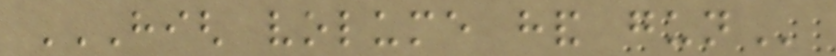HIGH VOLUME HAND GUN
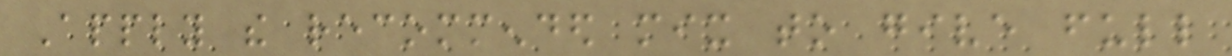Apply the recommended mix to give full
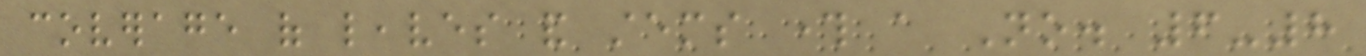coverage of leaves and stems through a No. 6-8
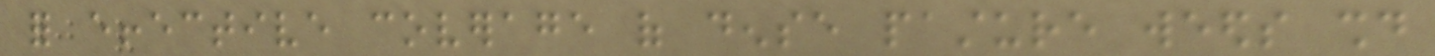for effective coverage of dense pasture weeds should
